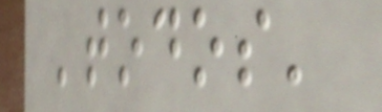'todos'
